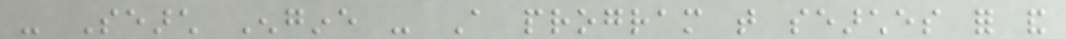- Search Engine - A program that searches for and
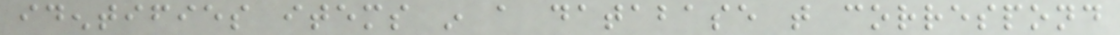identifies items in a database that correspond
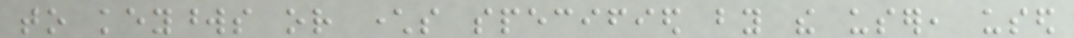to keywords or characters specified by the user, used
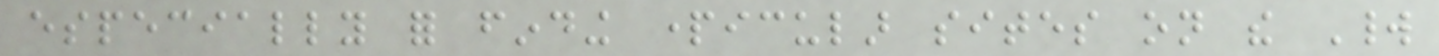especially for finding particular sites on the World
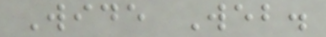Wide Web.
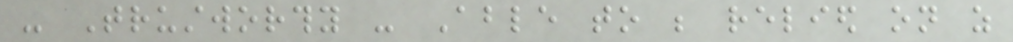- Trustworthy - Able to be relied on as
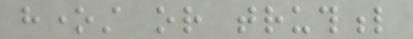honest or truthful
